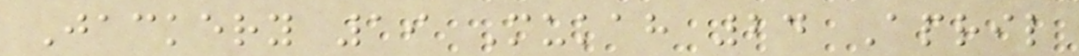Jackery 19 Mukah 24 April
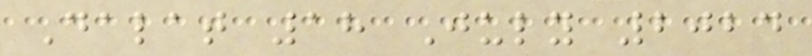Dalat 18 July 2024
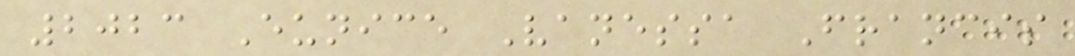2023 Eunice Vanessa Francis
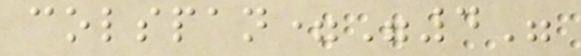colspan="4"
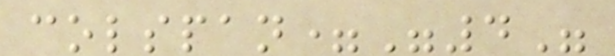colspan="4"
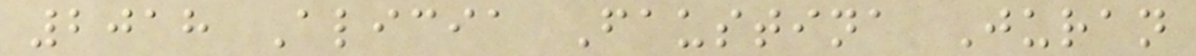2018 Alicia Faustina Juran
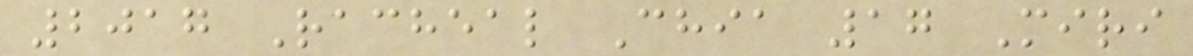2017 Racheal Chia 17 Miri
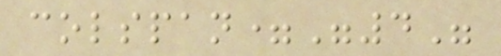colspan="4"
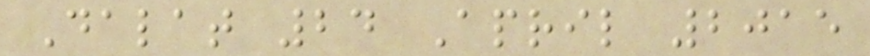Dalat 24 April 2015
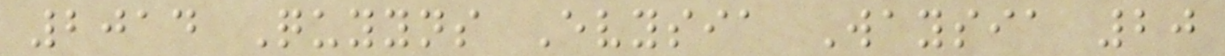2014 Quyyns Evysia Waysia 20
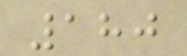180
